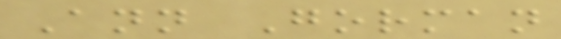Ann Gorman
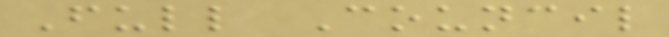Full Council
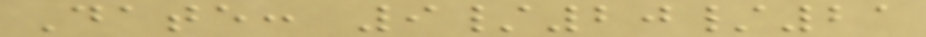Date: 9/20/21
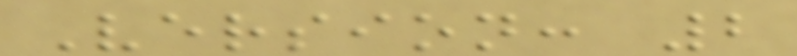Version: 2
